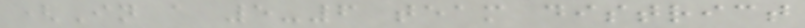(In a 5-6 team district
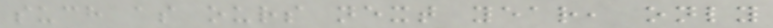such as ours next year, only
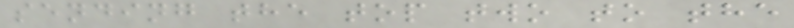sending the top two to the
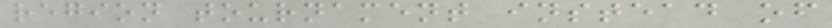region tournament instead of
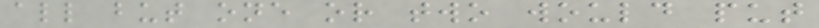all but one or two would put
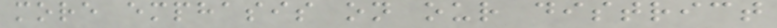more emphasis on our district
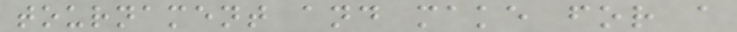tournament and make for a
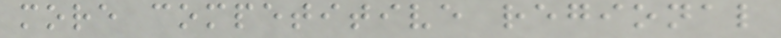more competitive regional
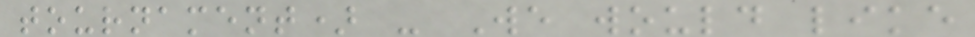tournament) - We would like
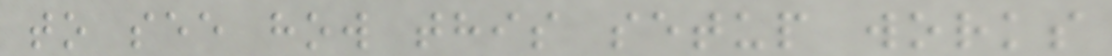to see how this setup works
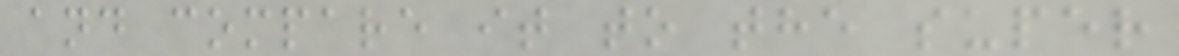and compare it to the super
